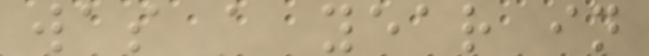was a year in
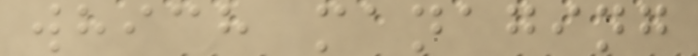which managing
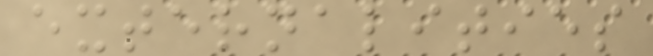externalities
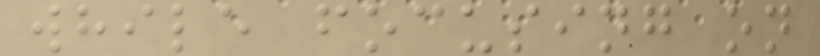while focusing on
